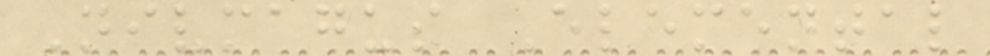Nivmagus Elemental
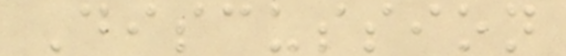Discussion
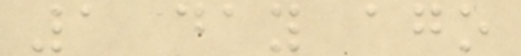1 day ago
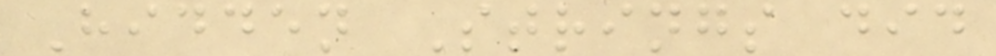Hidden Strings did
